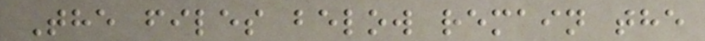The files below remain the
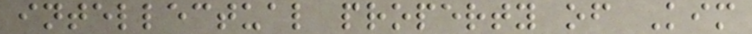intellectual property of Kim
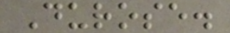Durose.
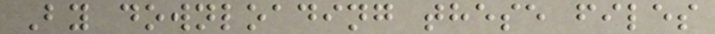By downloading these files
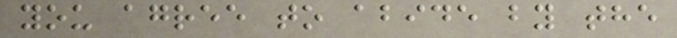you agree to abide by the
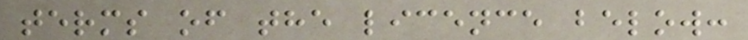terms of the licence below:
